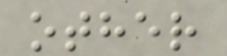other
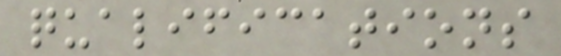qualifications
